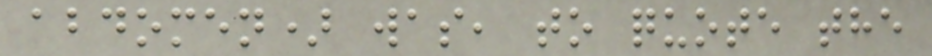abdomen) was, to quote the
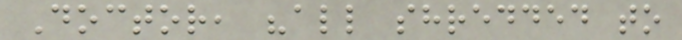Doctor, "all shredded to
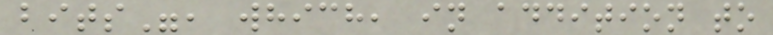bits", which, in addition to
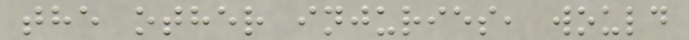the other injuries, would
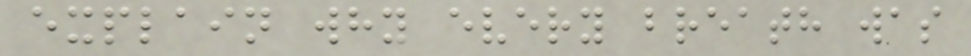explain why every breath was
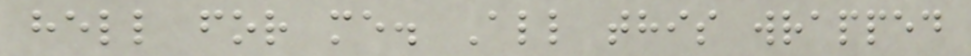hell for me. All this wrapped
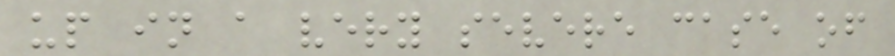up in a very severe case of
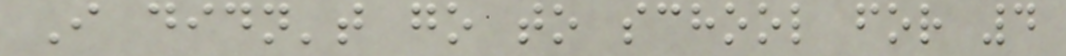I didn't go to school for 4
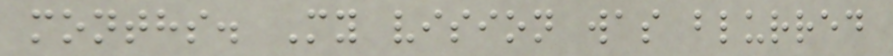months. My vision was blurred
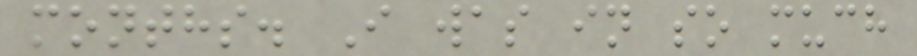months. I was in so much
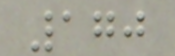170
